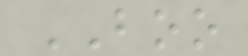BOO
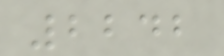2242
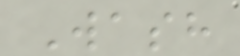Wash
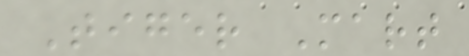Tiger Mart
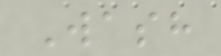Wash
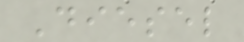Diesel
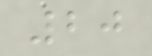20
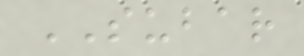SUBAR
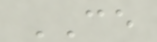CE
